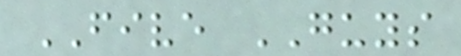FIVE GUYS
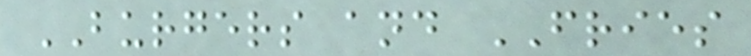BURGERS and FRIES
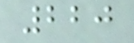220
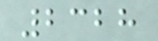2328
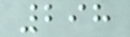298
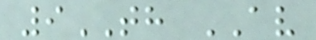9TH AV
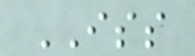ISS
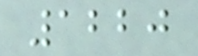1220
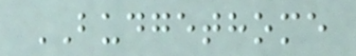BUDGETHOME
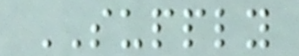SUPPLY
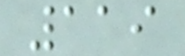119
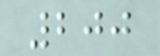200
